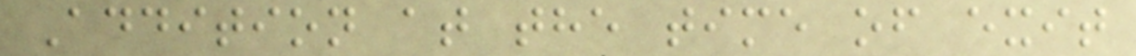Addition at the time of exit
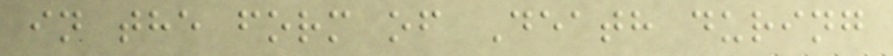in the form of Death during
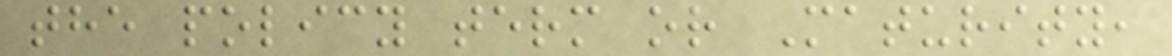the policy term or Maturity,
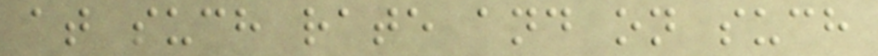at such rate and on such
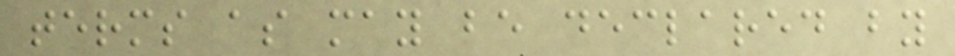terms as may be declared by
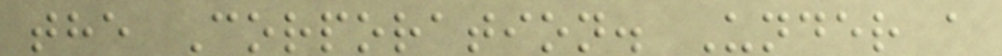the Corporation. Under a
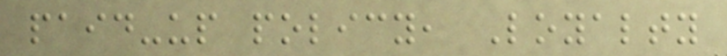paid-up policy, Loyalty
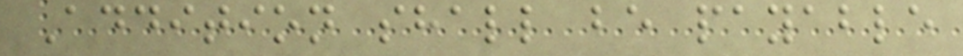Addition shall be payable
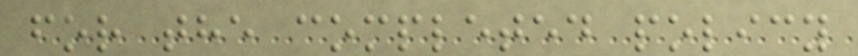for the completed policy
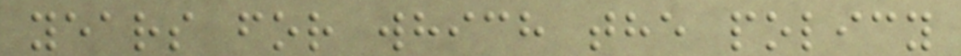years for which the policy
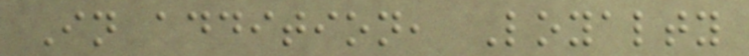In addition, Loyalty
